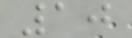10
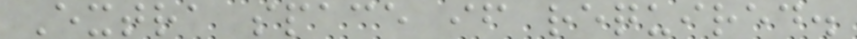Extra space if required.
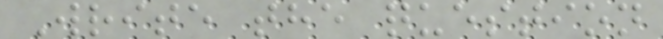Write the question
